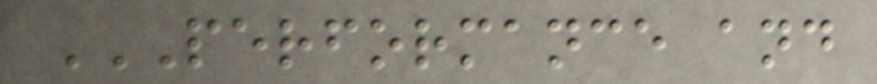PERFORMANCE AND
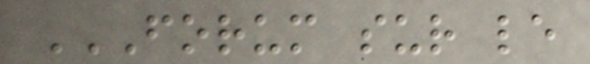FORUM SUR LE
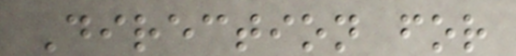Direction for
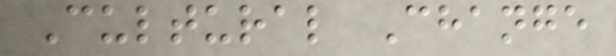Cultural Change
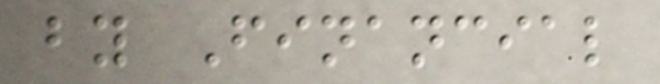by Financial
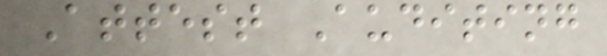Attest Auditing
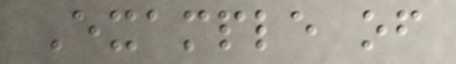Example of
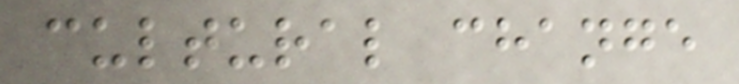cultural change
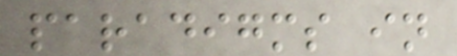paradigms in
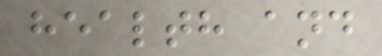health and
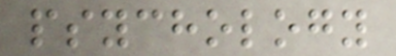psychology
